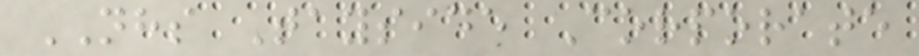NHS Tayside Corporate
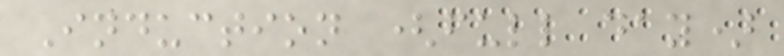Induction (full day)
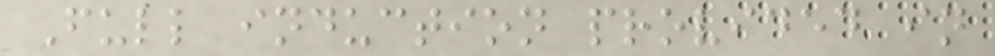Full induction provided in
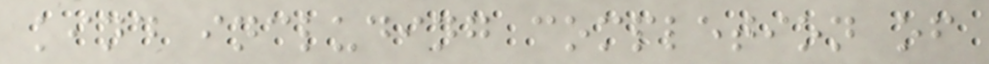kind including completion of
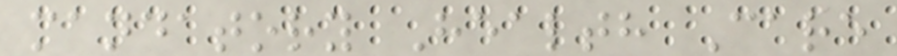mandatory Health Care
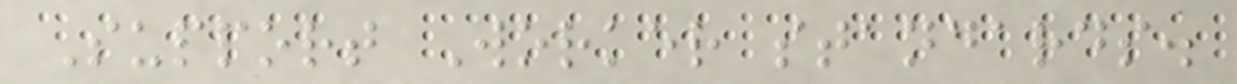Support Worker standards.
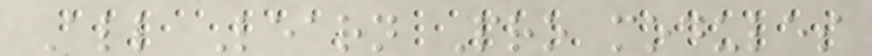All Learn Pro modules
